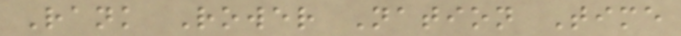Rank Rower Nation Time
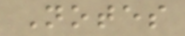Notes
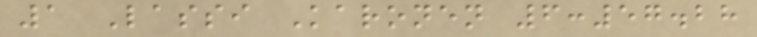1 Lassi Karonen 6:57.28
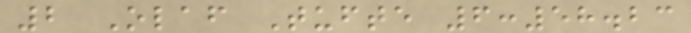2 Olaf Tufte 6:58.23
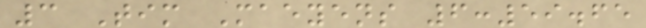3 Tim Maeyens 6:59.65
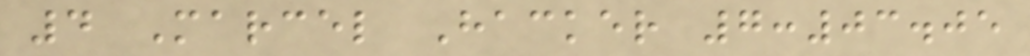4 Marcel Hacker 7:03.05
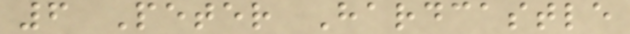6 Peter Hardcastle
